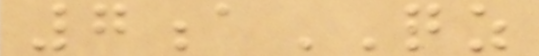7aQZ
